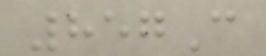857C
